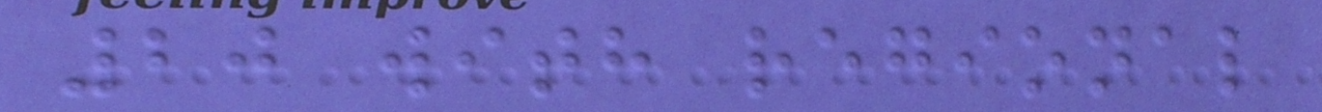20 with regional
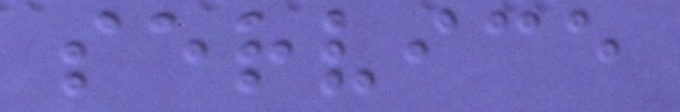service
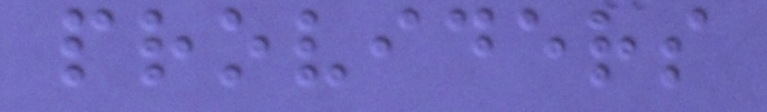providers
